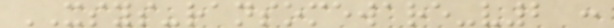XSYS-ransomeware-v2 :
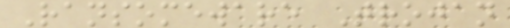Ransomeware Trojan
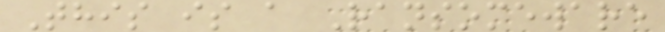This is a Ransomeware
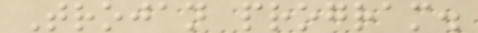Trojan program.
